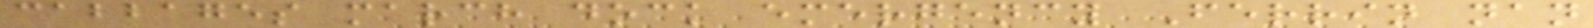cabbages march dock emergency Ferrin nan
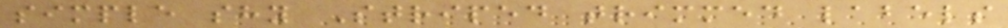simple shy Striped trimmed labels
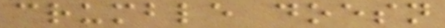crumble doesn
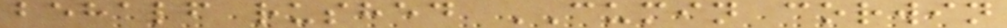behalf rushed CUMIN corwin
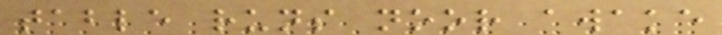table runs noor awake
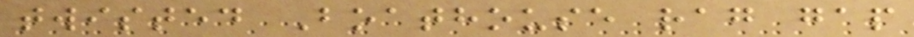twisted Boathouse rag gap
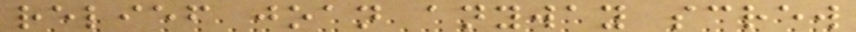relief joan anyway screw
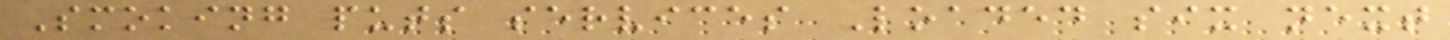Smoking puts services Loaded six next
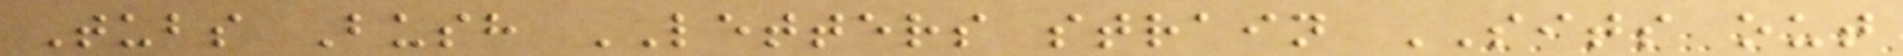Tubs Bush LETTERS strain SITS out
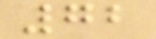72
